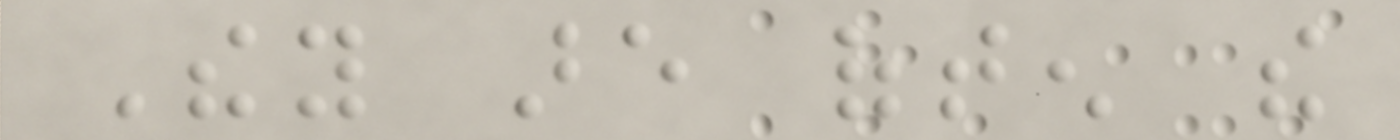They are often the
